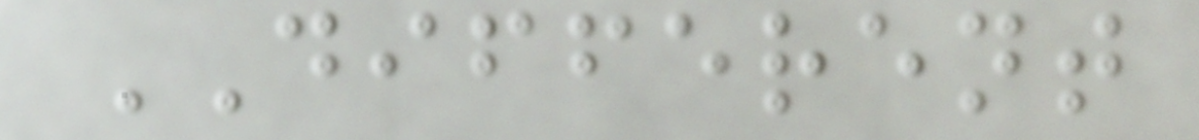DIFFERENT
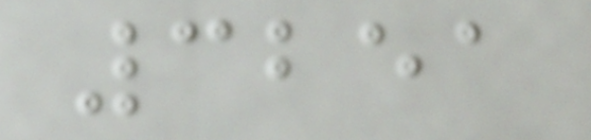3251
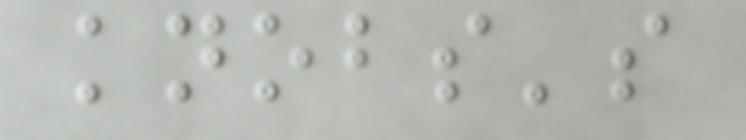knobs's
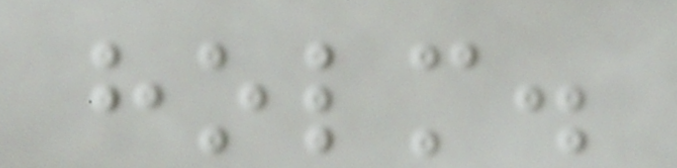holm.
